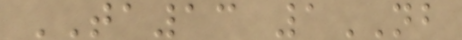TA13 1NB
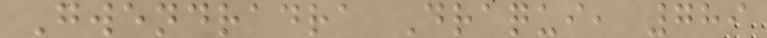Gwendradra Draqui, 789
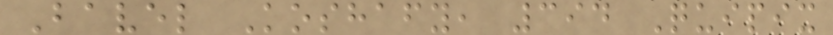Bavel Koshafy, 394 Quipix
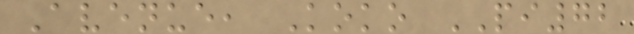Avenue, Koko PI72
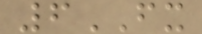6FX
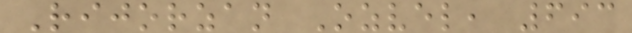Rijorzan Ozvel, 693
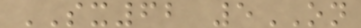SX62 5ON
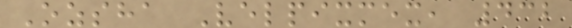Ozsha Velpixmex, 432
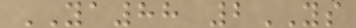YA88 2YS
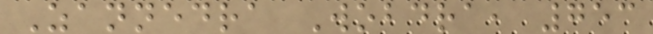Zannedra Wobdra, 753
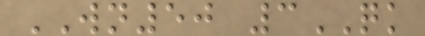WN50 3QK
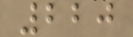220
